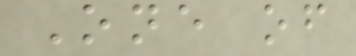One of
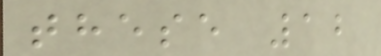these 12
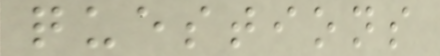questions
